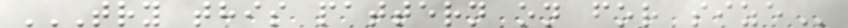TRY THIS PATTERN ON FOR SIZE
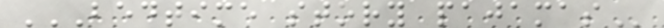BEDTIME STORY PAJAMAS
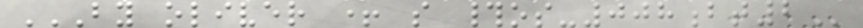BY OLIVER + S #OS-008BT2
